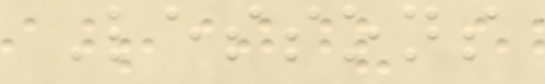Lessons
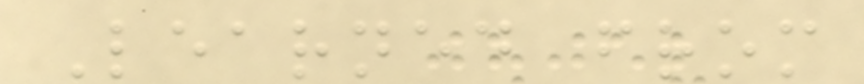Learned from
